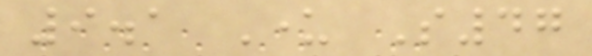9.1 Under S47
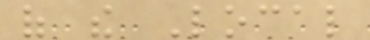of the Local
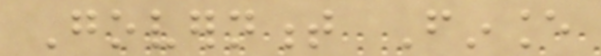Government Finance
